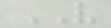VERY
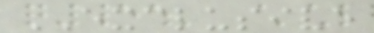EXCLUSIVE
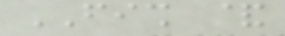FISH &
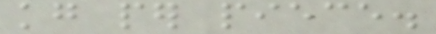kg per piece.
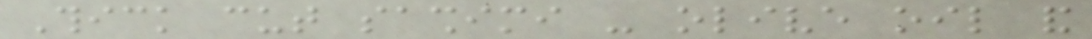Thick cut sashimi - olive oil and
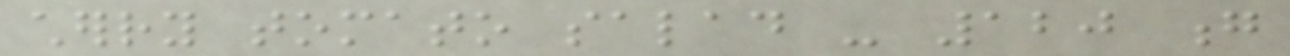cherry tomato salad - 120 g
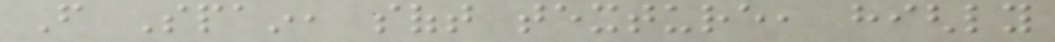From Spain, soft texture, highly
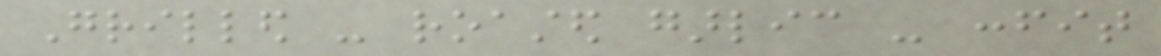Grilled - roasted garlic - confit
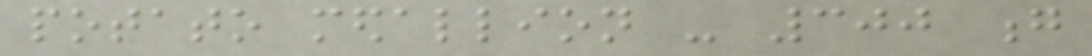potato medallion - 300 g
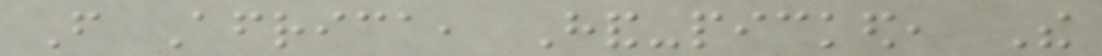From Africa, Hand-picked, The
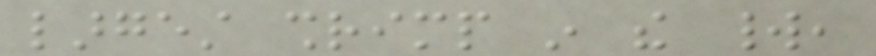largest shrimp in the world,
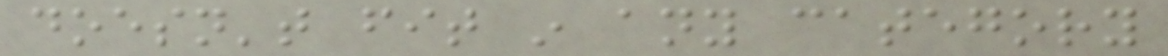doesn't fit in any category
